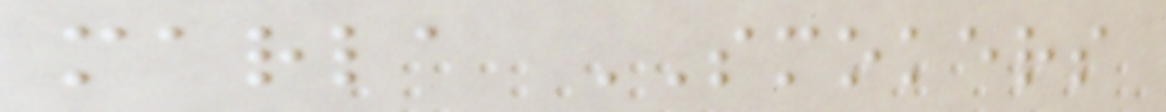marla SMOKERS
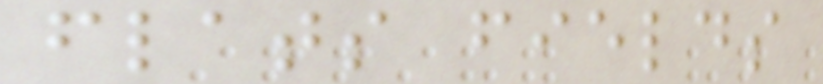flats fields
